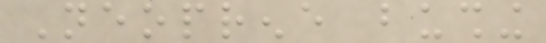Neoprene bushing
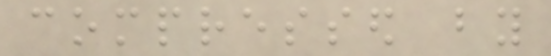compressed by
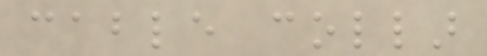cable collar
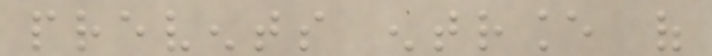prevents entrance of
